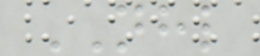NHL
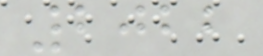2022
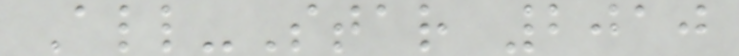All-Star 2010
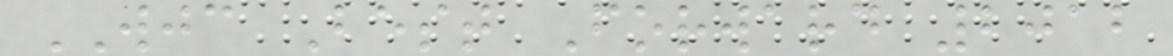WJC Best Forward 2012
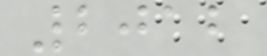2012
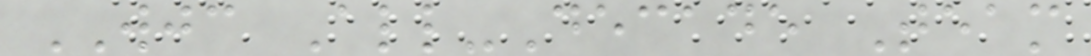WJC All-Decade Team
